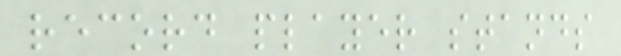record player stands
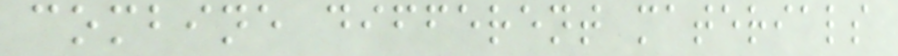combine different materials
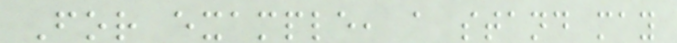For example, a stand may
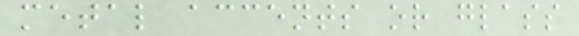metal accents or glass
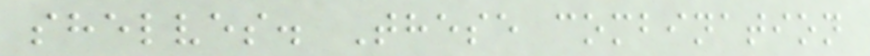shelves. These combination
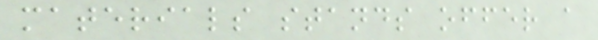materials stands offer a
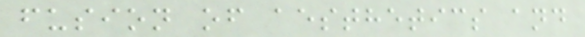fusion of aesthetics and
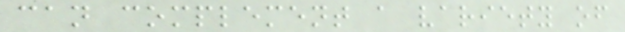can complement a variety of
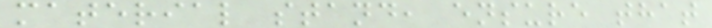material stand, ensure that
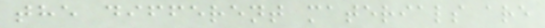the different materials are
